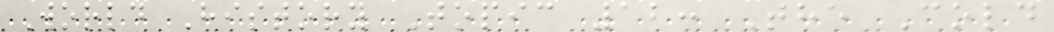World History Topic 12: The Cold
